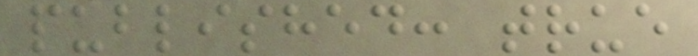published: true
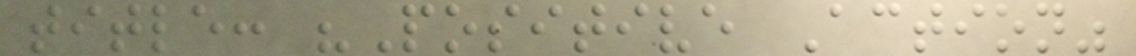title: "Positive Action"
